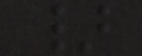}
